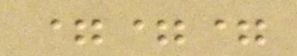===
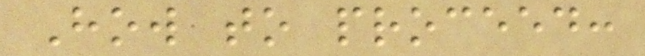How to proceed:
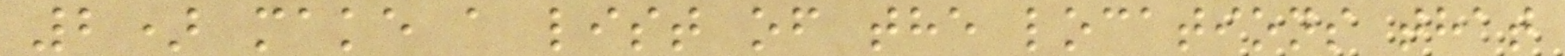2) make a list of the locations that
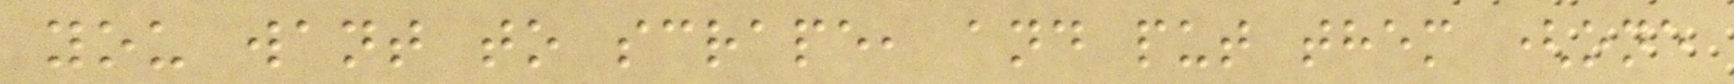you want to scrape, and put them (one
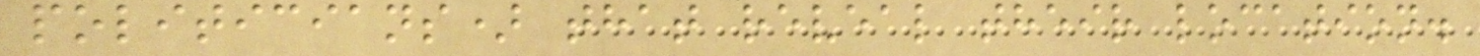politicians) that reveal their location.
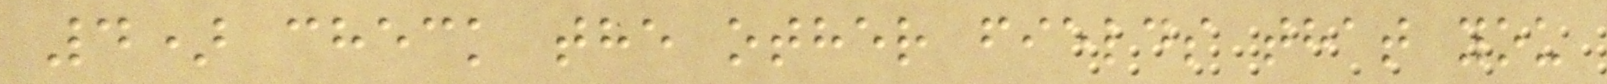4) check the other fields that you
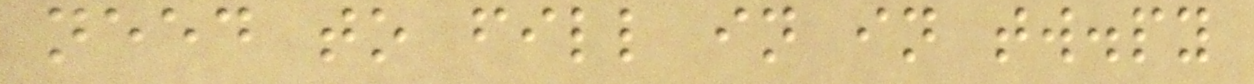need to fill in in tw.py
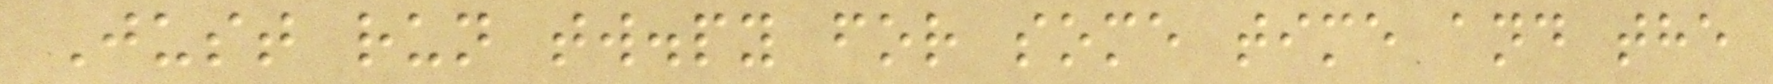Just run tw.py for some time and the
